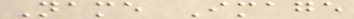Name Image
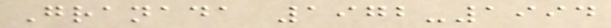Granada 1972-1994
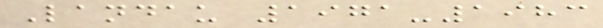Landau 1971-1983
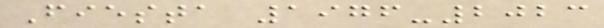Fiesta 1976-2023
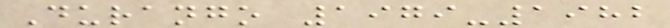Durango 1979-1982
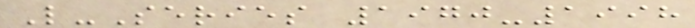L-Series 1970-1998
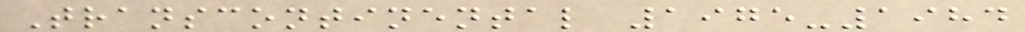Transcontinental 1975-1984
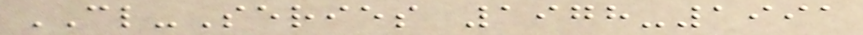CL-Series 1978-1991
